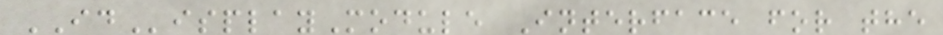IDisplayModule Interface for the
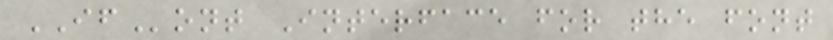IFont Interface for the font
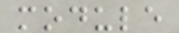module
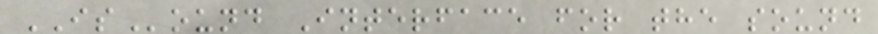ISound Interface for the sound
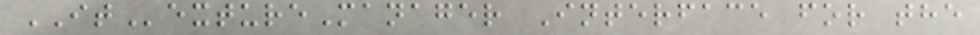ITextureManager Interface for the
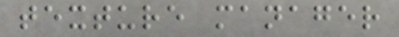texture manager
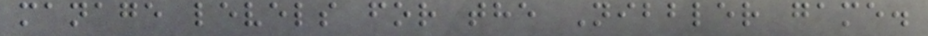manage levels for the Nibbler game.
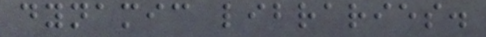dynamic libraries.
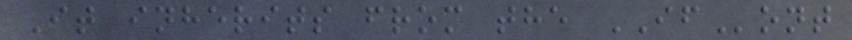It inherits from the IFont
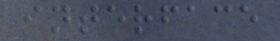interface
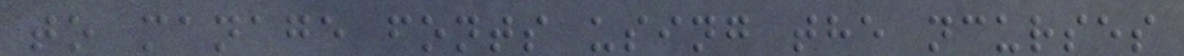to manage fonts using the ncurses
